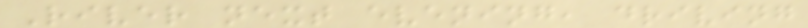River next evening, driving
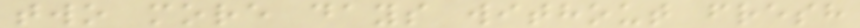two more days without fresh
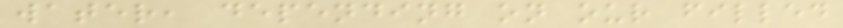water, depending on our filled
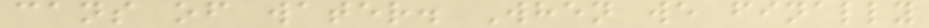cans of water. When we finally
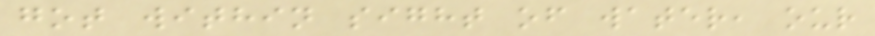got within sight of water, our
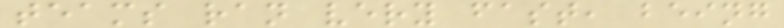teams ran very fast, being
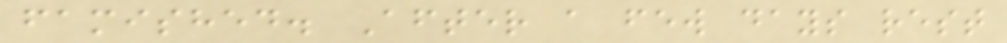famished. After a few days rest
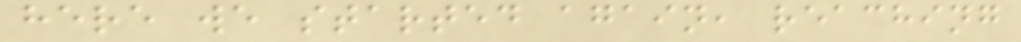here we started again, reaching
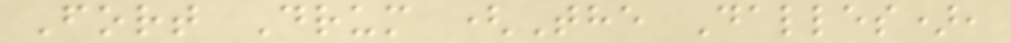Fort Drum (The Dalles),
